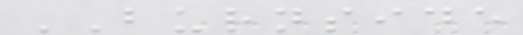BURNSIDE
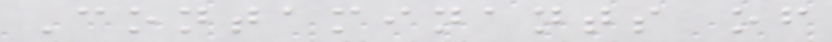Contaminants of
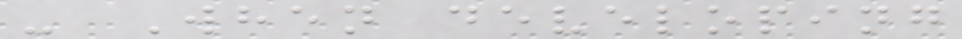- When developing
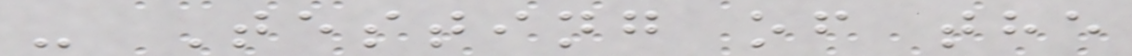- Testing of the
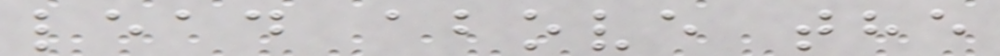lead above the
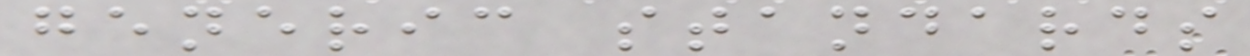generic standards
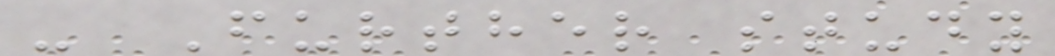- Further study
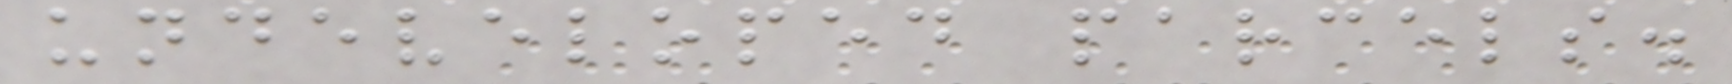undeveloped parcels.
